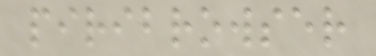piribrowser
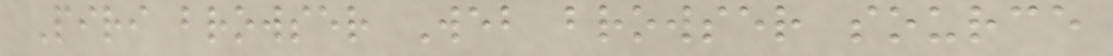Piri browser Web browser source
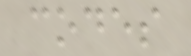codes
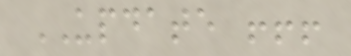UPDATE !!!
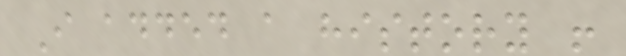I added a history !
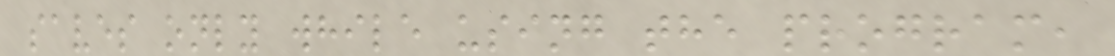saves only while using the program,
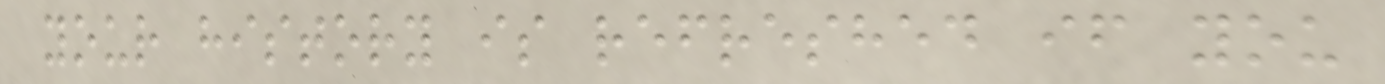your history is refreshed if you
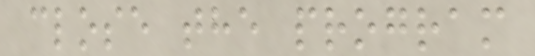close the program
